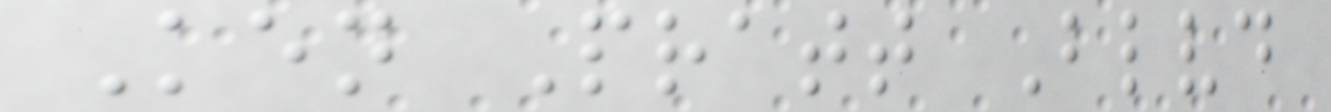Ken Pratt Blvd
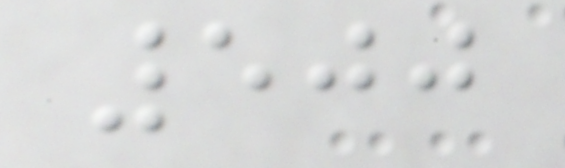500
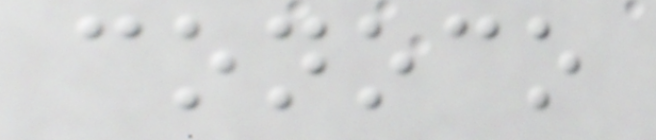conoco
